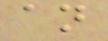an
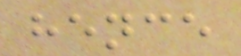hence
